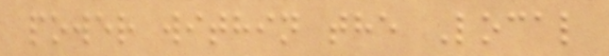power within the Local
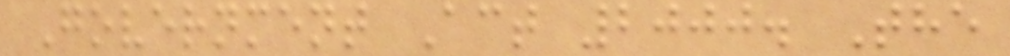Government Act 2000. The
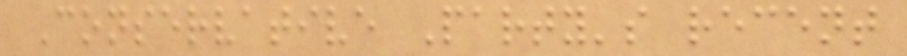Conservative Party's recent
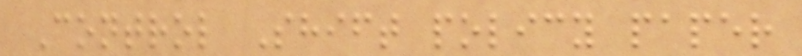Control Shift policy paper
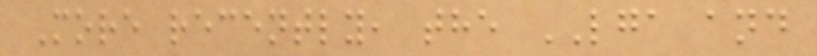More recently, the LGA and
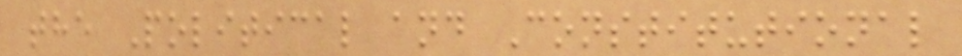the Political and Constitutional
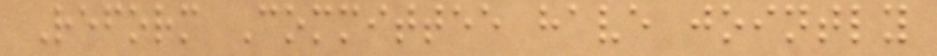Reform Committee have jointly
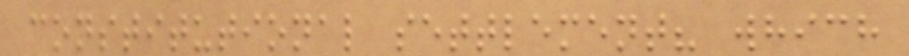constitutional settlement? which
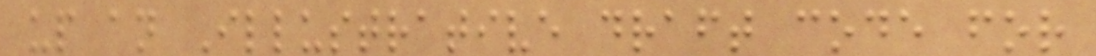up an Illustrative draft code for
